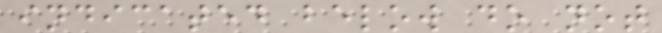indicated below do not
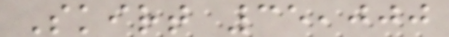Skirt 35,000
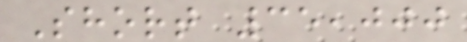Short 35,000
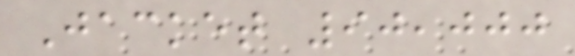Jacket 90,000
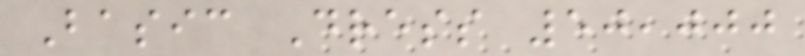Basic Dress 50,000
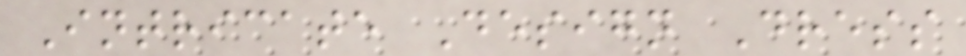Intricate Design Dress
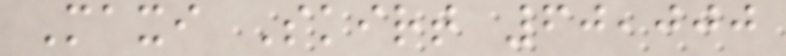Maxi Skirt 60,000
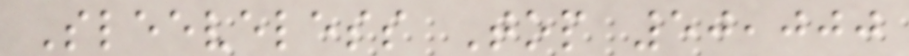Sleeveless Top 50,000
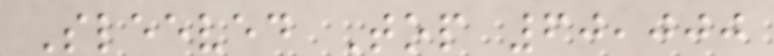Sleeved Top 60,000
